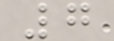7
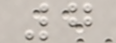7
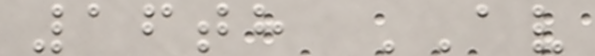16th AV
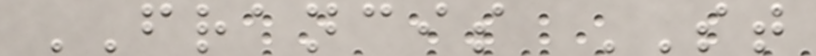FRANCIS ST
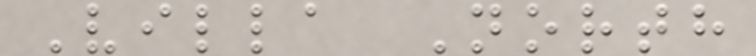Villa North
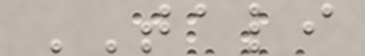TALI
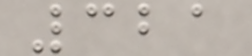321
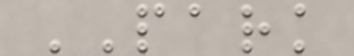PARK
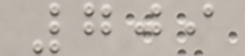709
